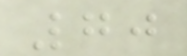70
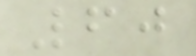60
